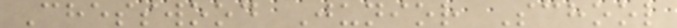Chesswood Junior School
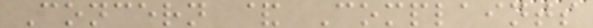Concern & Complaints
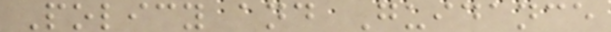Policy and Guidance
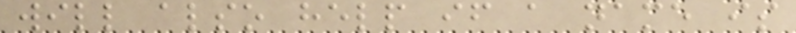will also help if a name is
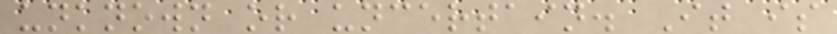unknown or uncertain. It is
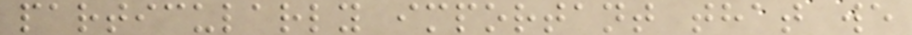particularly important that we
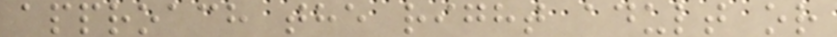approach the right adult or
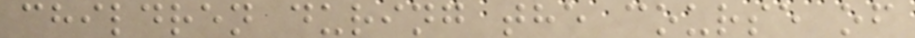children during the course of
